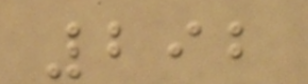292
